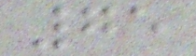75
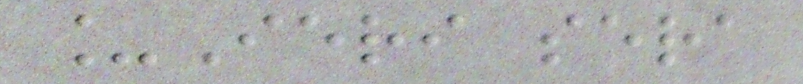_Ieri sera
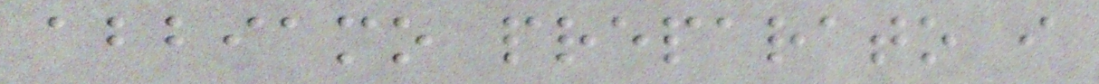abbiamo preparato i
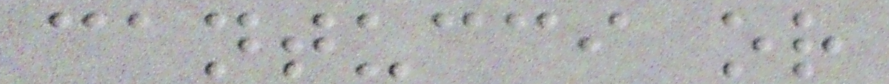cantucci or
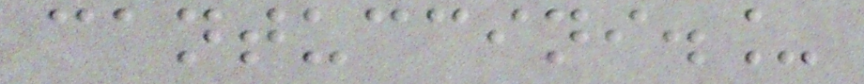cantuccini._
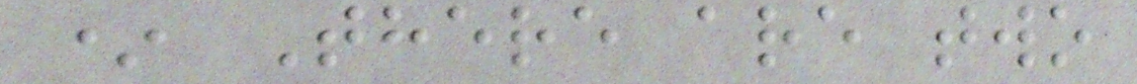* There are two
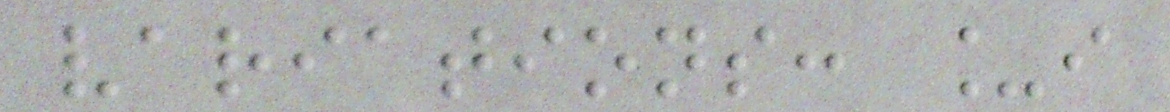variations: _i
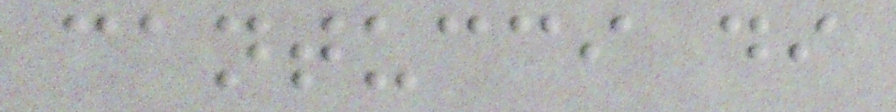cantucci di
